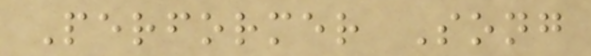Performer Song
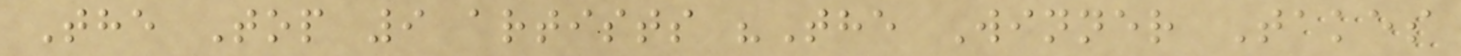The Top 9 artists "The Winner Takes
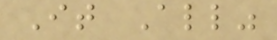It All"
